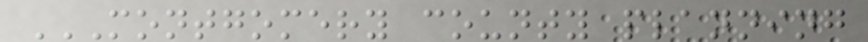MONTGOMERY COUNTY PLANNING
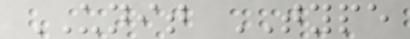UNIT TYPE
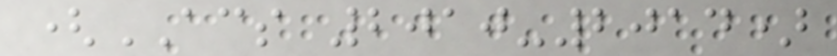(ACS 2010-2014)
